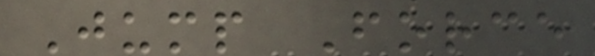Jump Force
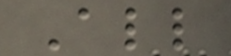All
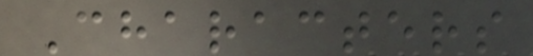Characters
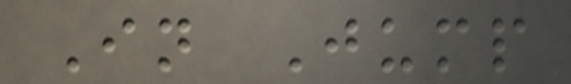In Jump
